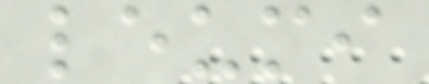leumi
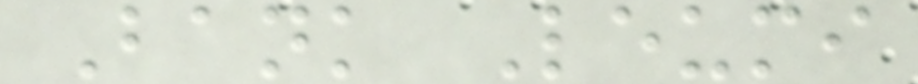Bank Leumi
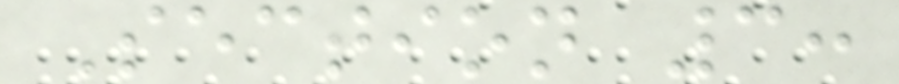Section 3:
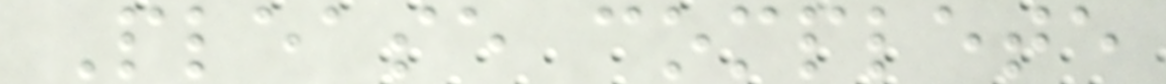Please complete
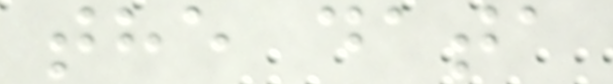the data
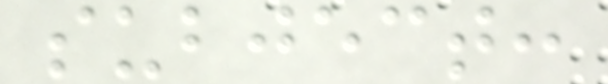subject:
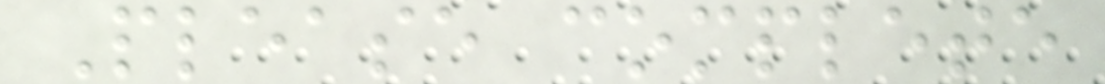Please complete
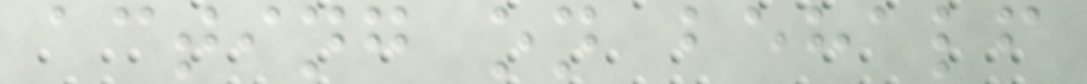acting on behalf
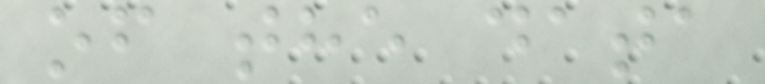of the data
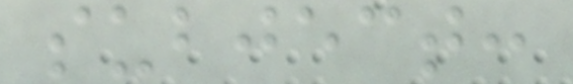subject:
